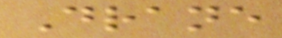Drane
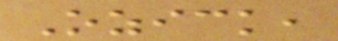Ozick,
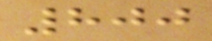800
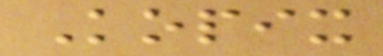Kopix
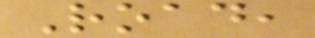Road,
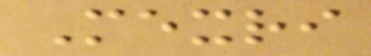Mexri
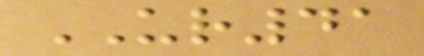UR41
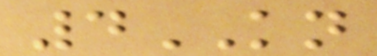4KN
